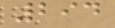294
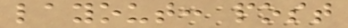layout: post
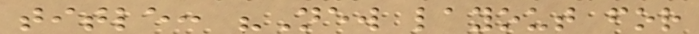title: "New layout for
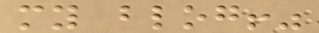my blog!"
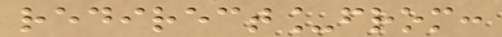redirect_from:
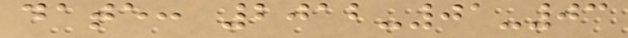date: 2012-01-03
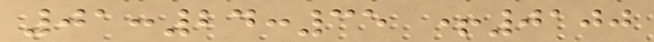01:24:35 +0100
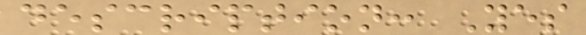description: Yes
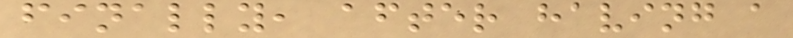finally, after having a
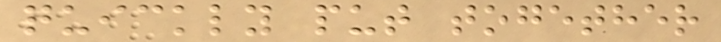quickly put together
